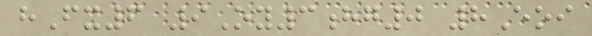hFx6 9Oy3hg0 8Eoi
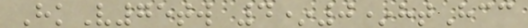HkV75tw 4*0*htHcc
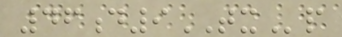46d9TXp
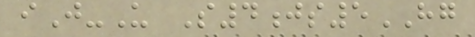iJ-U S4js5HG
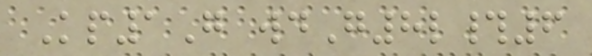Kp1G wdG8l#6
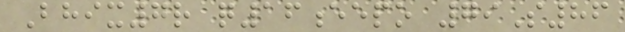Bhix7r q16eepo 79S86
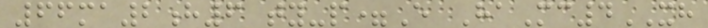66ma2h6 ty-p=E HaMc4XH
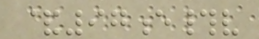&97e#v
